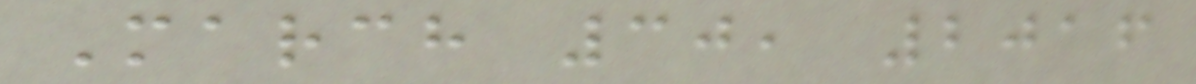March 30, 2016
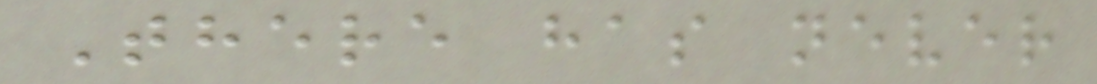There has never
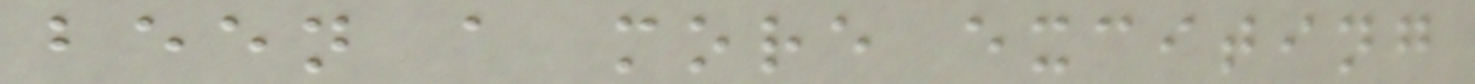been a more exciting
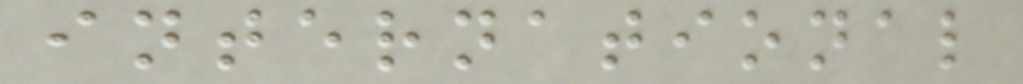international
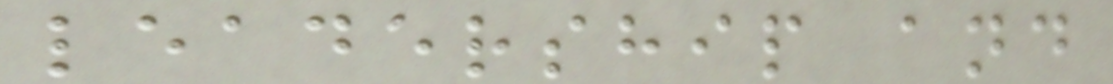leadership and
